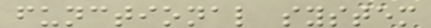functional system
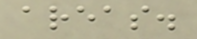areas.
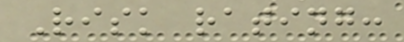Risk rating:
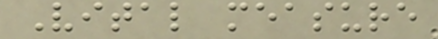Vital measure
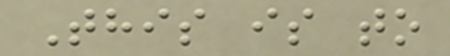This is to
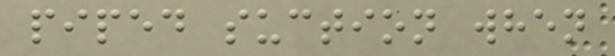piped suction when
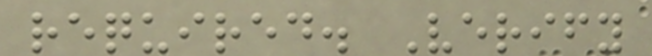required. Verify
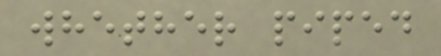whether piped
